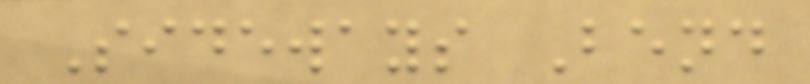Sideways Bend
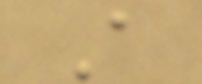A
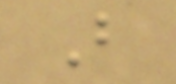B
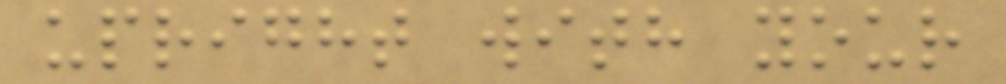upright with your
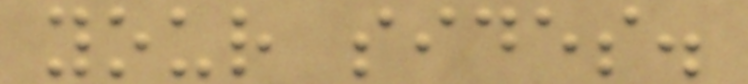your sides.
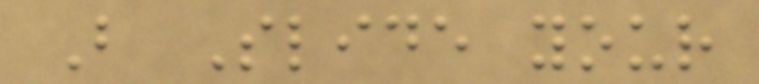B Slide your
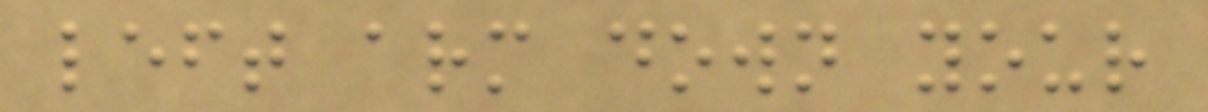left arm down your
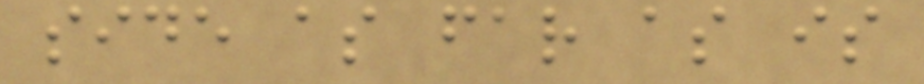side as far as is
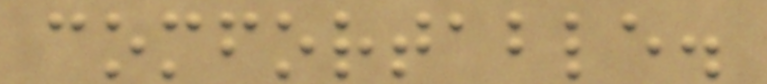comfortable.
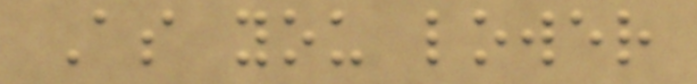As you lower
